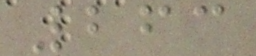263
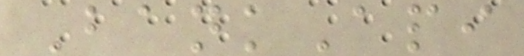BankApi
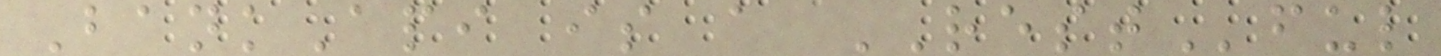BankApi is a RESTful
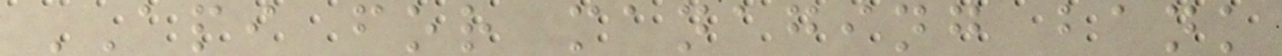API for managing bank
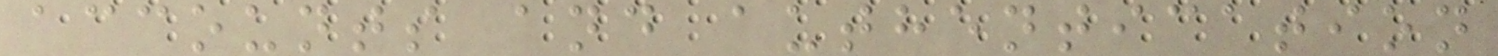accounts and authentication
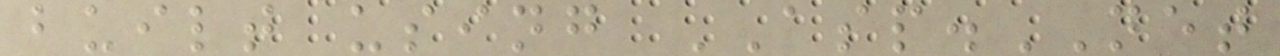built using ASP.NET
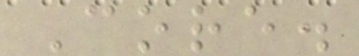Core.
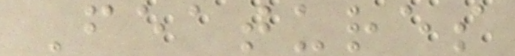Features
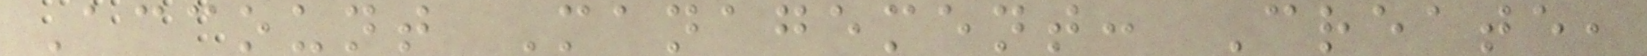Account Management: Create,
